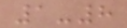1-8
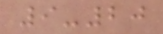9-20
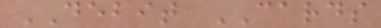DEBIT CARDS
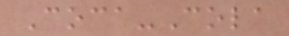Coca-Cola
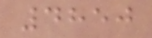4850
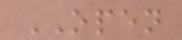OPEN
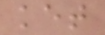ket
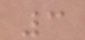3
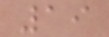19
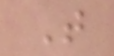T
